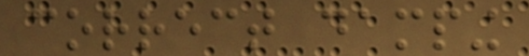correct damping
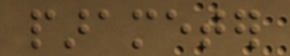parameter
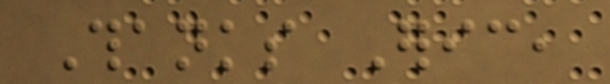Thanks Eric,
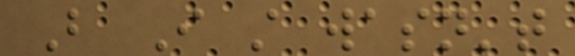But I still wasn't
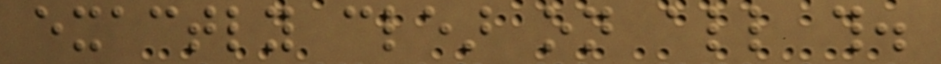exactly clear on all this.
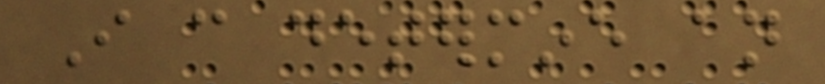I can determine an
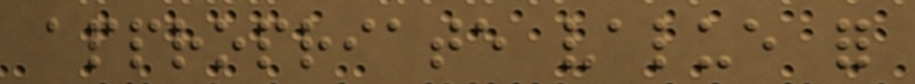appropriate value for
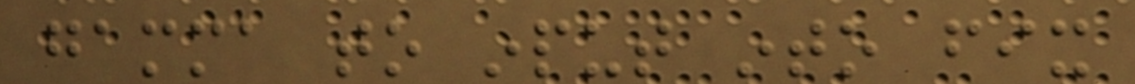gamma to input into fix
